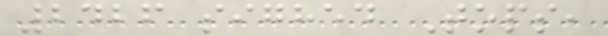2426 sighed Tops,
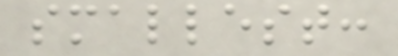smallest:
